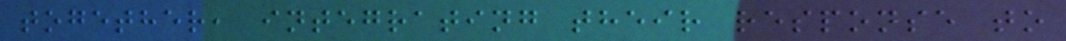together, integrating their response to
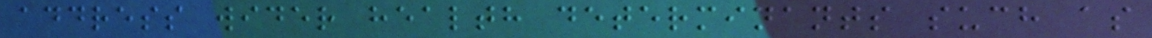address wider health determinants such as
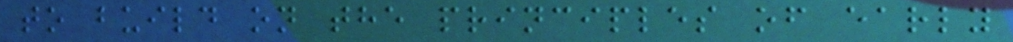to build on the principles of early
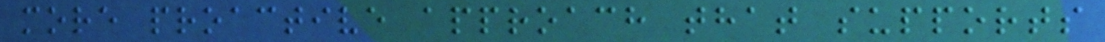more proactive approach that supports
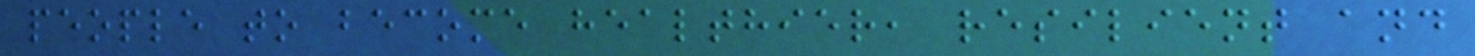people to become healthier, resilient and
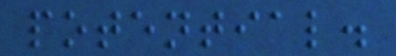potential.
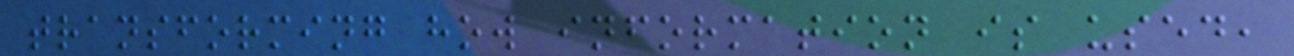transforming how information is used,
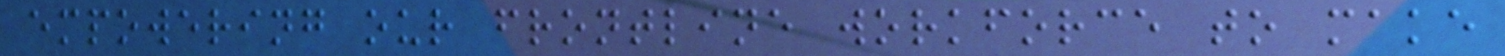empowering our frontline workforce to make
